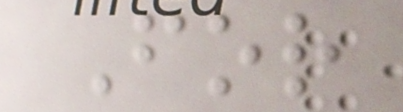For
